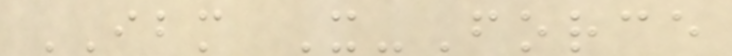IBM X-Force
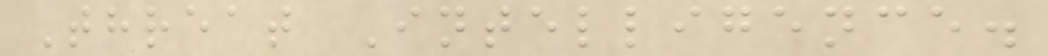Threat Intelligence.
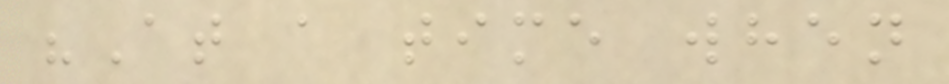"At a time when
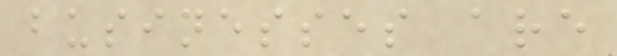businesses are
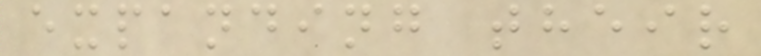expanding their
